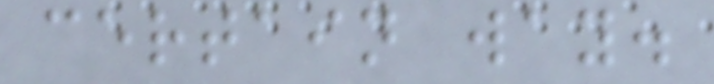certain way.
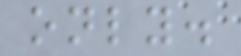only.
